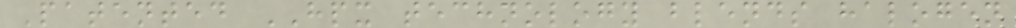Patented HPX technology blends halogen
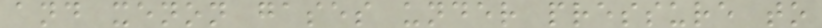and xenon gases under pressure to
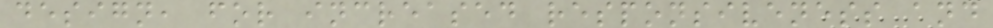design, for increased responsiveness and
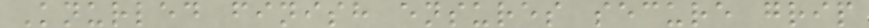Knurled finish ensures secure grip
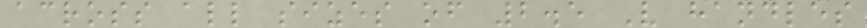across all sizes of 2.5 V handles
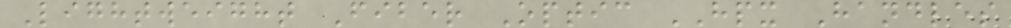Lightweight Fiber Optic HPX Handles
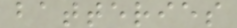batteries
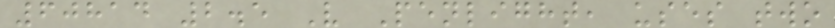60814 2.5 V Penlight, uses two
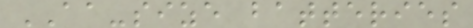AA-size batteries
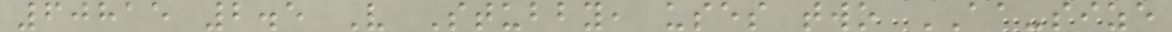60815 2.5 V Stubby, uses two AA-size
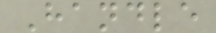Handle
